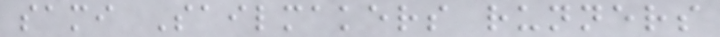sami Sailmakers runners
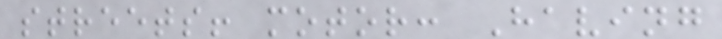streets! motor: Having
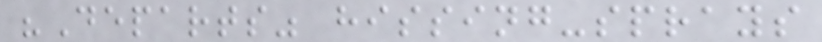"Departs" hissing-sprays
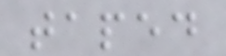taped
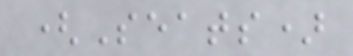(Seats)
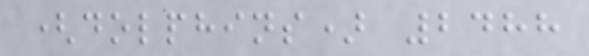(dolphins) 2488
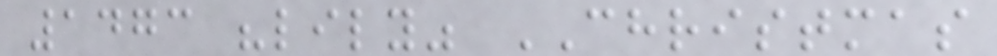1473 "lily" CHRISTMAS
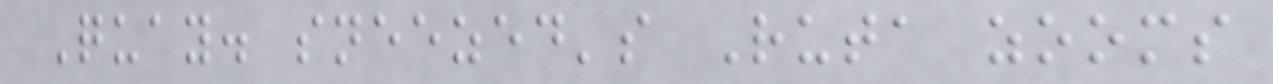Quay. sneezed's Ruta zooms
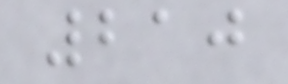210
